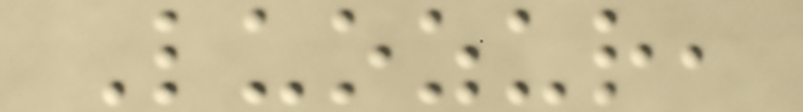Luozur,
